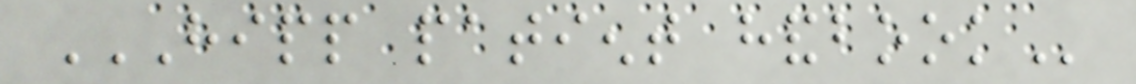HIPP PATIENT HANDBOOK
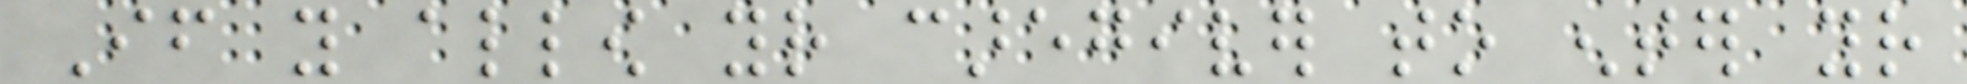If you allow your caregiver to enter your
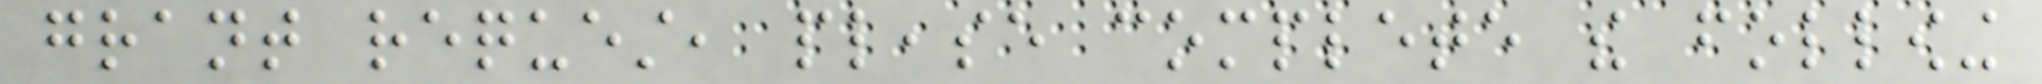grant request, please complete the following
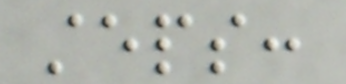steps:
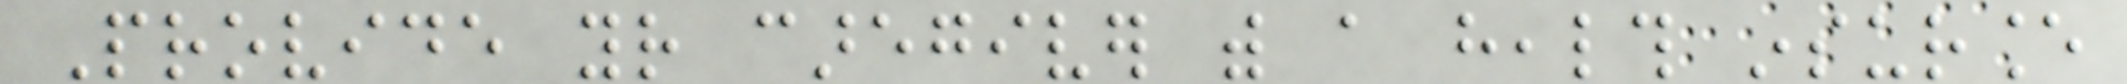Provide your caregiver with a health insurance
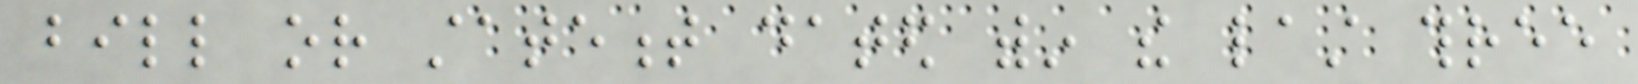bill or statement dated within the last three
